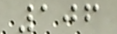106
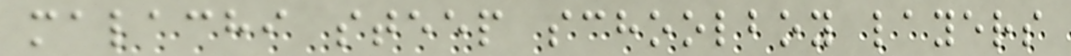malachi steep schoolboy layers
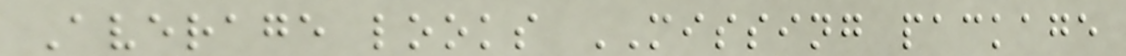Average looks MISSING package
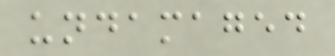undamaged
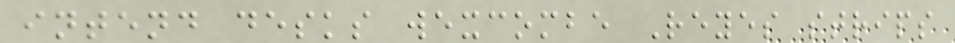intend desks wexcombe Reyes strips
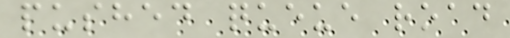pushed queue road
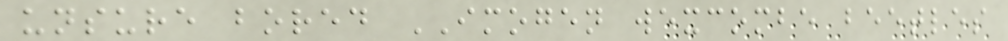unsure bored IMOGEN wexcombe beetles
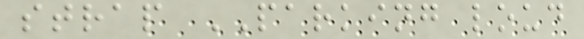strap PARKING loud
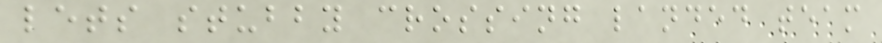lets stubby crossing landed team
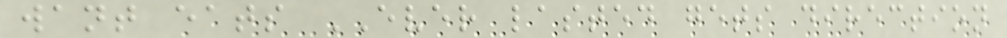want eats EVER lasted gets direction
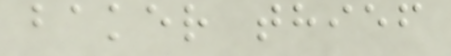baker thief
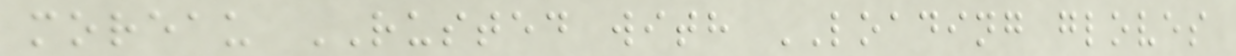moreau RUSTED with LOADING gloves
